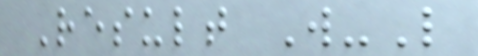Result W-L
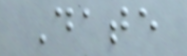Date
